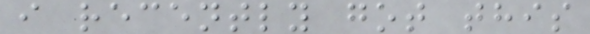i recently got this
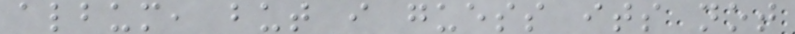album, but i guess its not
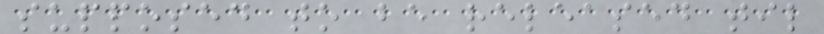supposed to be released til
